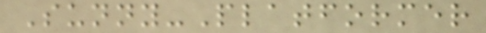Sunny-Platformer
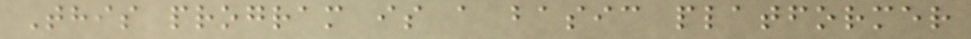This program is a basic platformer
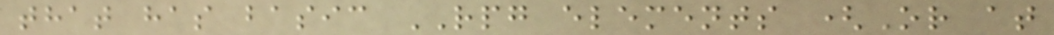that has basic RPG elements (Or at
